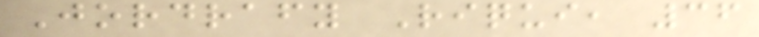Jordrafy Riqui, 36
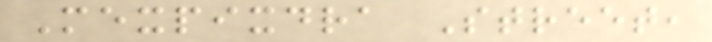Mexpixdra Street,
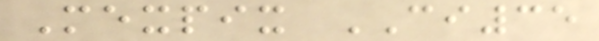Mexpix CI35
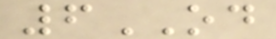6OD
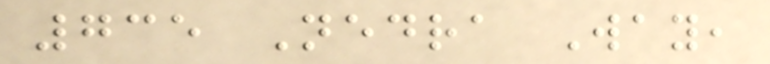735 Nedra Way,
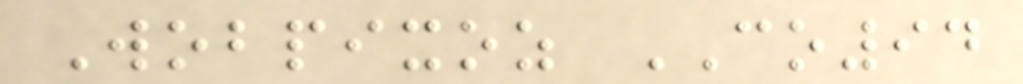Wobpixoz CO94
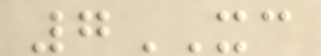7XC
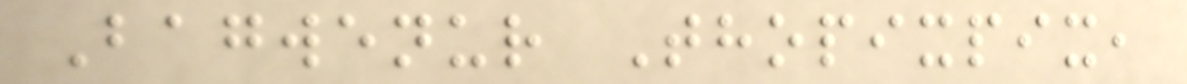Bagwenur Thopixpix,
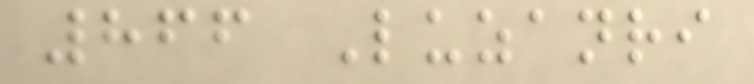866 Luzanri
